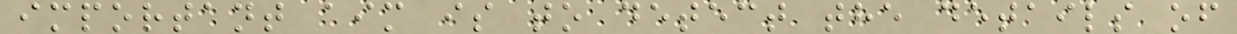important aim is to detect the details of
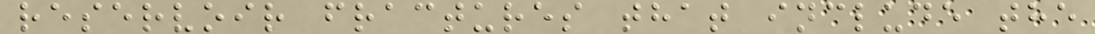reservoir fractures that include the
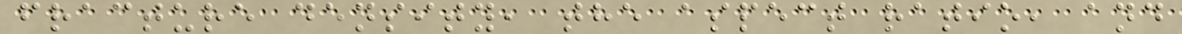fracture density, the aspect ratio, and
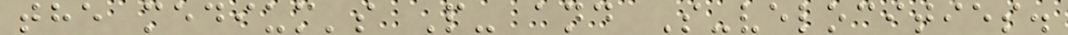the medium's P- and S-velocities.
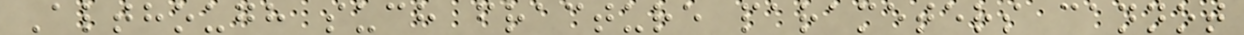Although such fracture parameters cannot
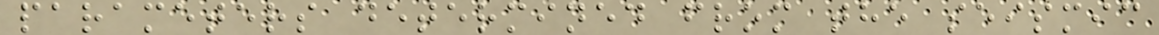parameters determined from the seismic
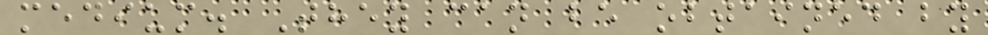medium. They can be obtained by
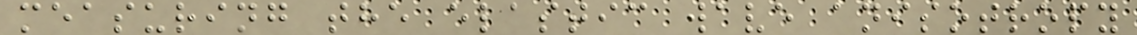measuring the elastic wave anisotropy
